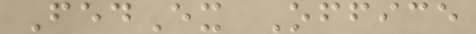FedEx Office
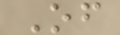Of
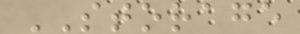STORAGE
